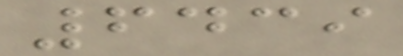6439
